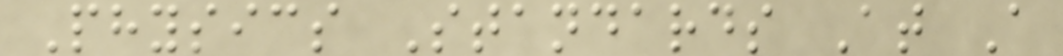Physics Standards At A
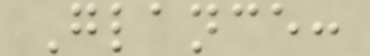Glance:
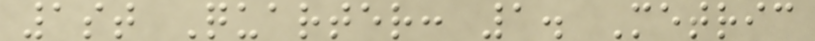1st Quarter: 1. Metric
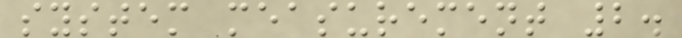system measurement 2.
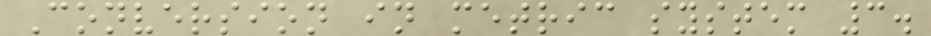Conversion in metric system 3.
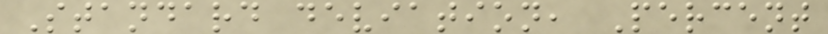Standard deviation, Percent
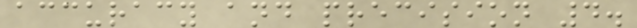accuracy and precision 4.
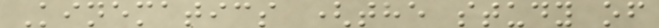Kinematics (the study of
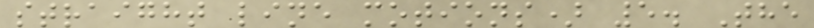straight line motions) 5. The
